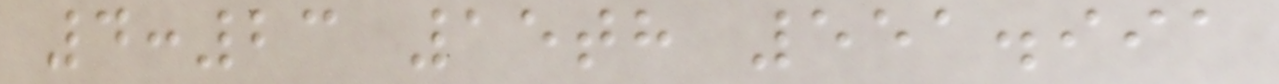4:23 15th 551.991
